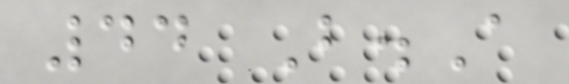44 B.A
